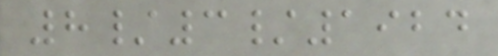8/3/1924
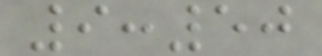9:50
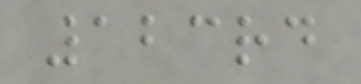123rd
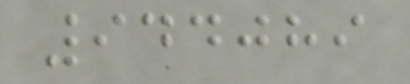944089
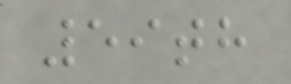59th
